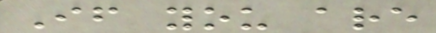If you are
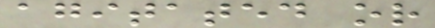agitated or
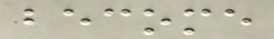become
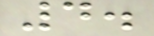4.
